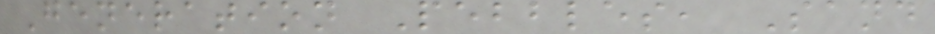Generation Pebbles, Sand
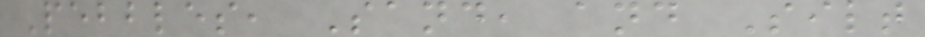Pebbles, Sand, and Silt
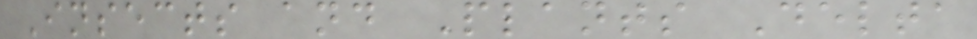Insects and Plants Delta
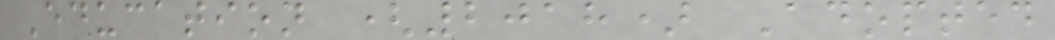Education (2018) Adopted
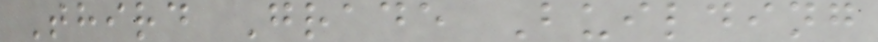Third Grade Building
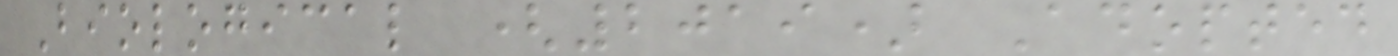Biological (2019) Adopted
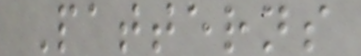Patterns
